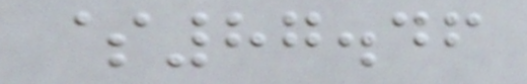$87.46
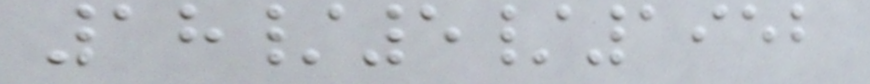18/5/1952
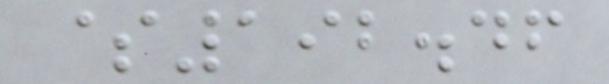$192.46
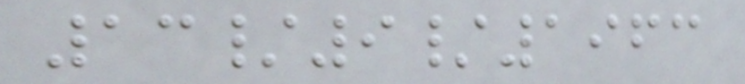13/9/1963
